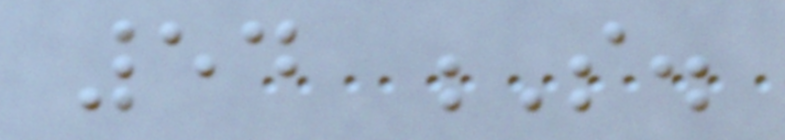54 S.
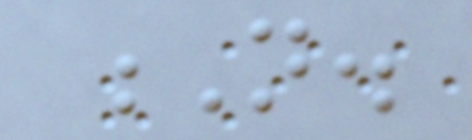N.
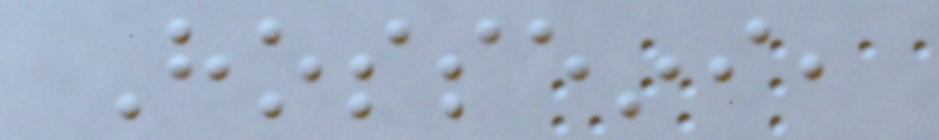Hosseini,
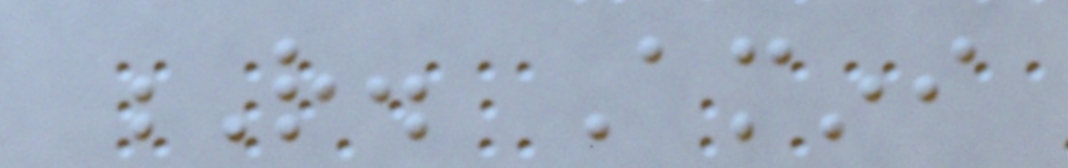R. Amini
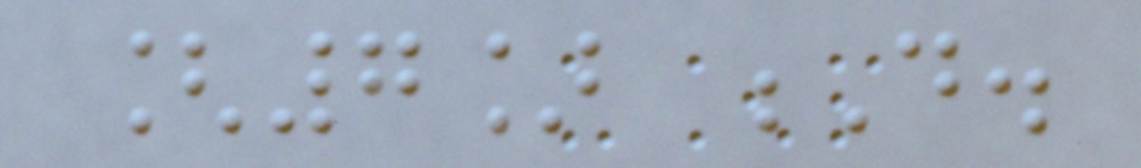[7] D.
